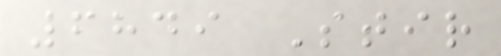6849 Stir
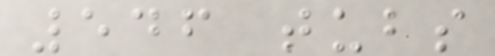546 tubs
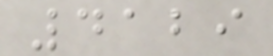4129
